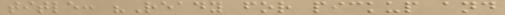title: "Ready for pickup and
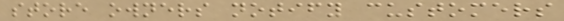store owners notify customers
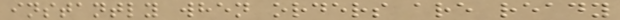instantly when orders are ready
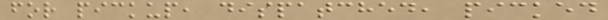for pickup, dispatched, picked
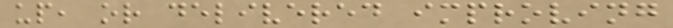up, or delivered improving
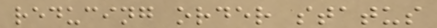reducing order status
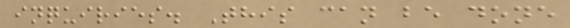inquiries. This can be done
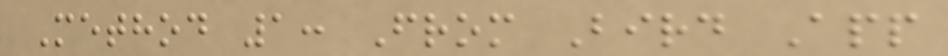Method 1: From Bird App
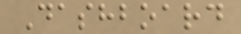Dashboard
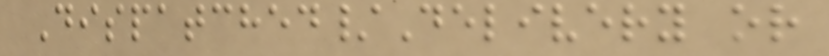Dispatched/Delivery or
